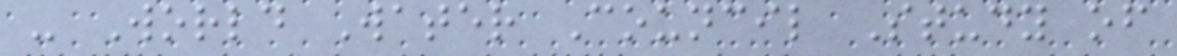- World Water Council Study of
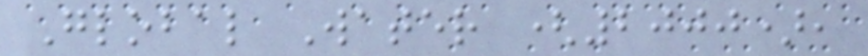Global Water (2000),
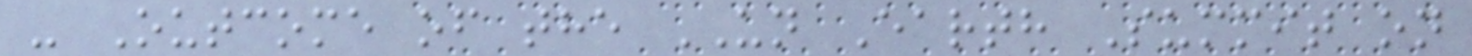- Outcome of the UN Earth Summit on
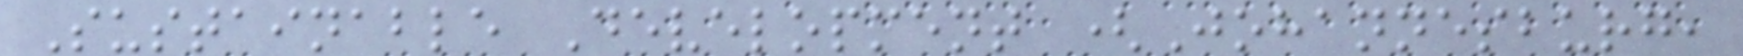Sustainable Development (Johannesburg,
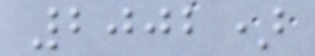2002)
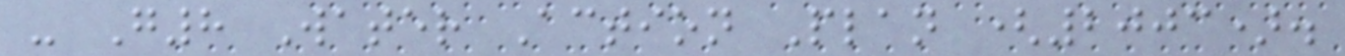- G8 Water Action Plan (2003).
